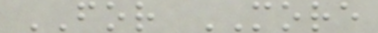FOR MORE
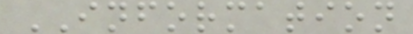INFORMATION
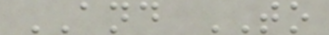AND TO
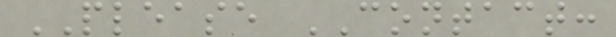PLEASE CONTACT:
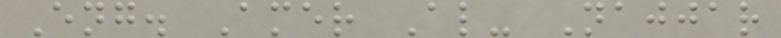Eng. Amer Al- Najjar
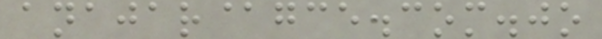anajar@gce.com.jo
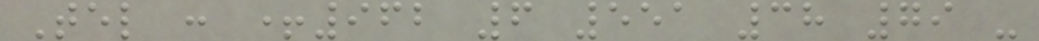Tel : +962 6 551 38 79 -
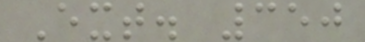Ext. 350
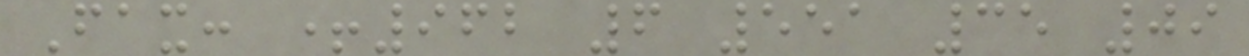Fax: +962 6 551 35 09
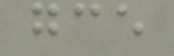gce
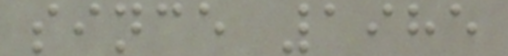since 1985
